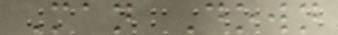Man Down
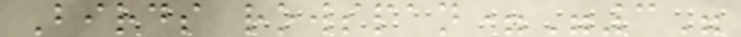Birds rowspan="3"
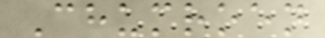Chumroen
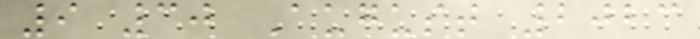9 30 August 2023
